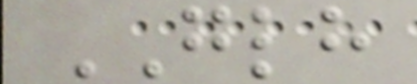GLH
